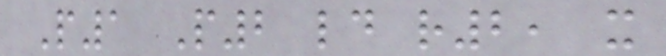P1 P2 ld r2, x
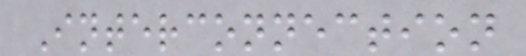Interconnection
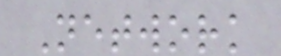Network
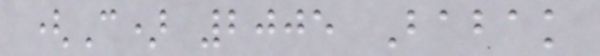(C) 2005 Babak
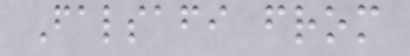Falsafi from
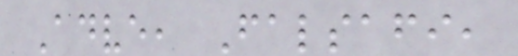Adve, Falsafi,
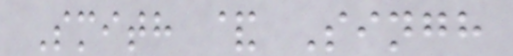Smith & Singh
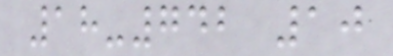18-742 10
